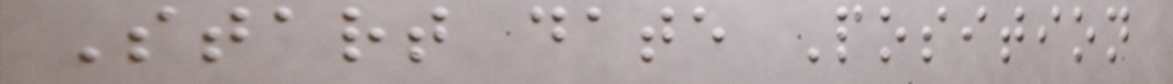Start date Position
